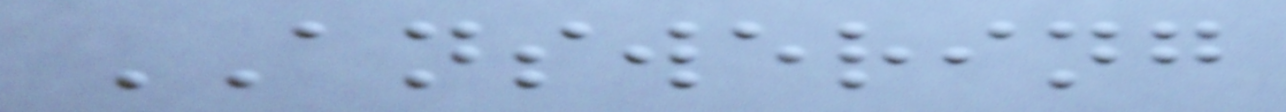ANSWERING
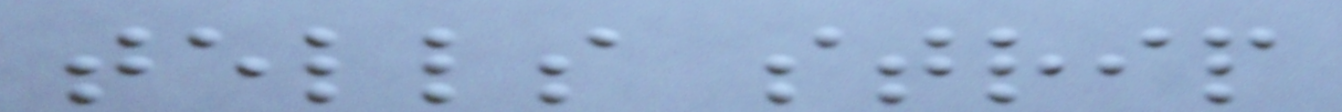tells strip
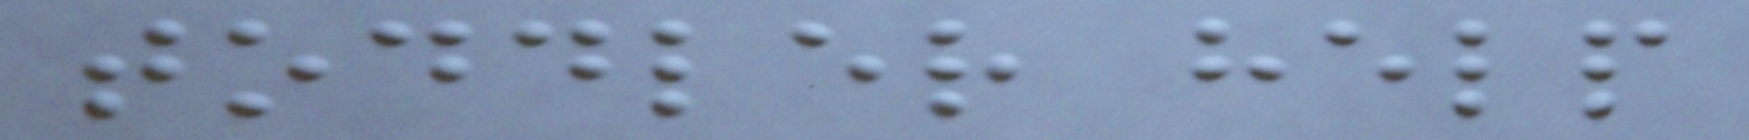toddler help
